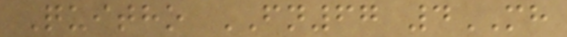Quitho FN67 4MH
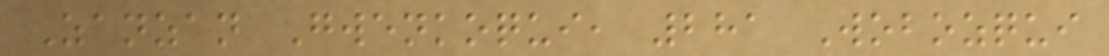Zanzan Gwenkoqui, 281 Wobozqui
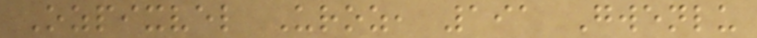Ozpixvel Uroz, 191 Gwenlu
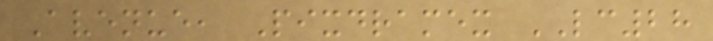Avenue, Pixdramex LC28
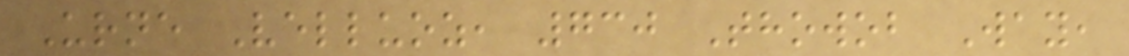Urne Velluoz, 730 Thowob Way,
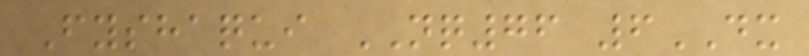Fyshaqui NQ76 6DX
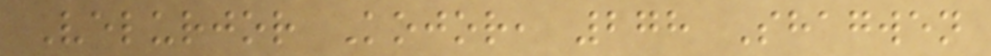Velurjor Kojor, 278 Shagwen
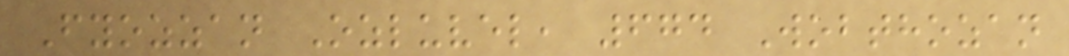Fyozzan Ozluvel, 674 Wobthozan
